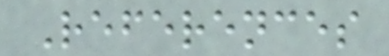References
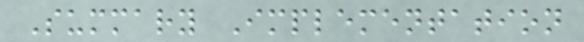Summary Implementation
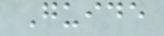Guide
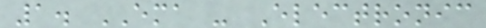1. EMA - Electronic
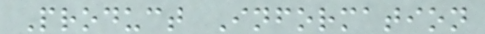Product Information
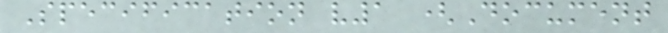Specification v1 (Document
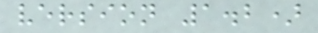version 1.2)
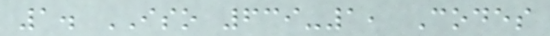1. ISO 639-1, Codes
